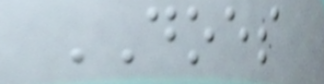DOES
